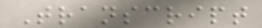Transcript
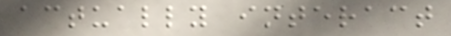actually interact
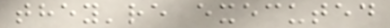they're executed
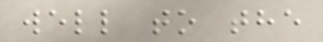well to the
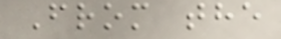From the
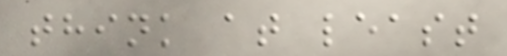think at least
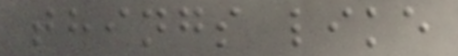things like
